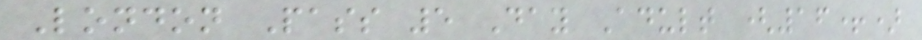London Pass 5 Day Adult (16+)
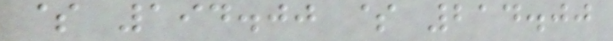$ 194.00 $ 214.00
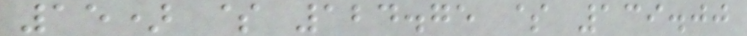15) $ 124.75 $ 139.00
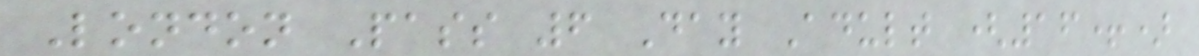London Pass 6 Day Adult (16+)
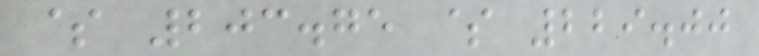$ 203.75 $ 229.00
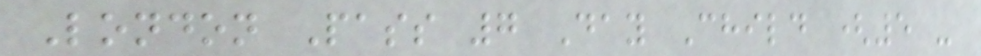London Pass 7 Day Child (5 -
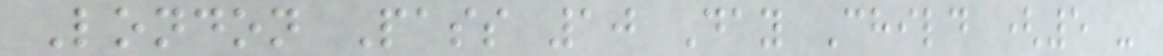London Pass 10 Day Child (5 -
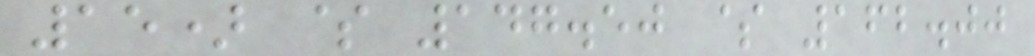15) $ 147.50 $ 162.00
